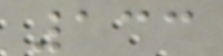133
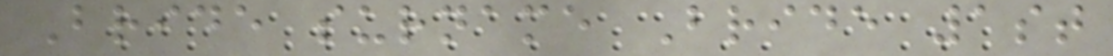Bride surname Bride 1st
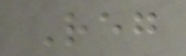Reg
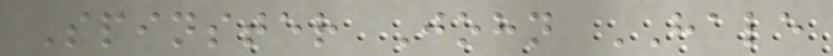Spinster John HALE
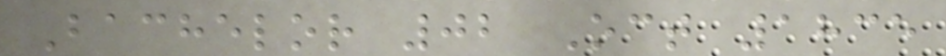Bachelor 02 Oct 1835
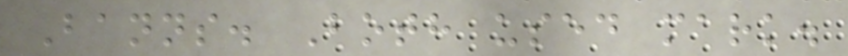Banns. Both used mark.
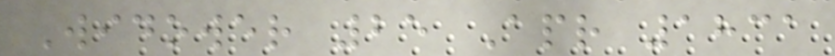Widower 25 Apr 1831
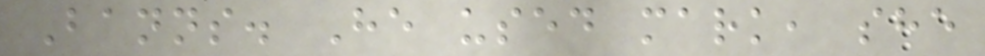Banns. He used mark, she
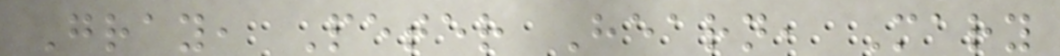Gray, Peter Hearn, Mary
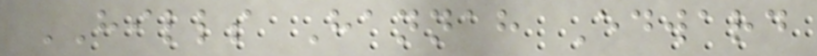HILLS Hannah Edward
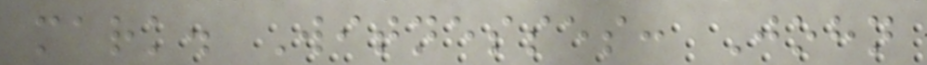mark. Witnesses: John
